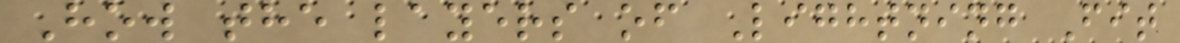How the layers of Lightning Fit
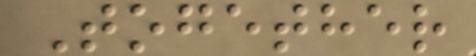Together
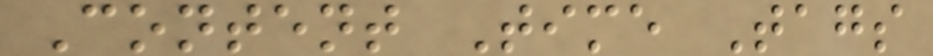Content Time Tags
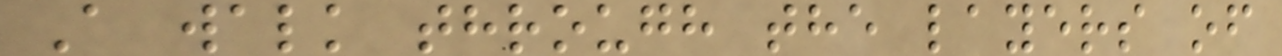A walk through the layers of
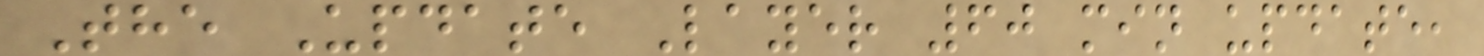The Update Layer 60 min update,
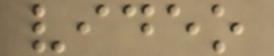video
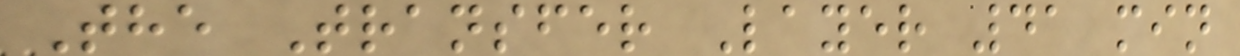The Transfer Layer 41 min
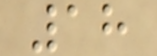18
